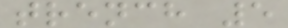trench 5
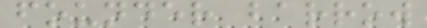founder barrow
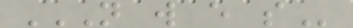N W E S
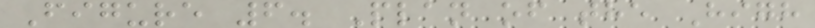Figure 6. Plan of the High
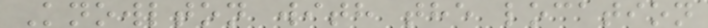Knowlton with the location
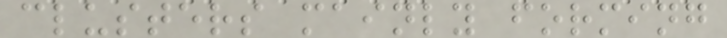clusters mainly forming
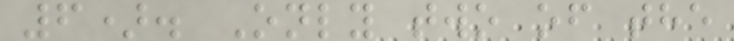6). Only two of the
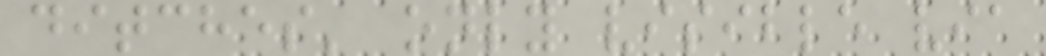ditches' only visible via
